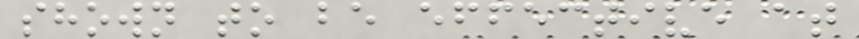shown to be effective at
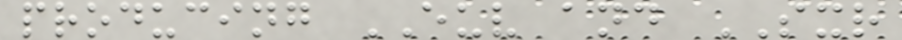producing EUV and SXR
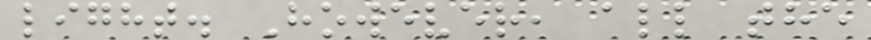light. However, all the
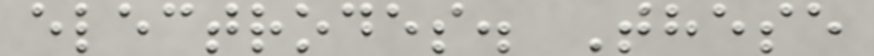electrodes. These
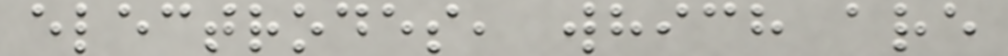electrodes, which are
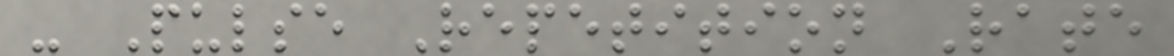- Pulse Repetition Rate
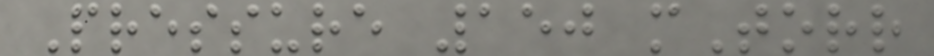Pressure 150 mTorr
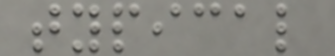typical
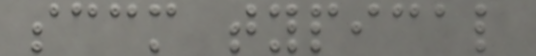sccm typical
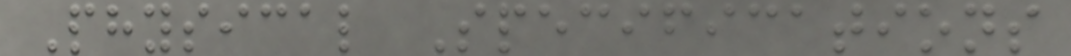Physical Specifications
